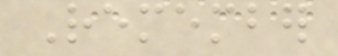Remember
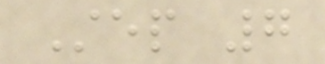Step 7
